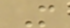M
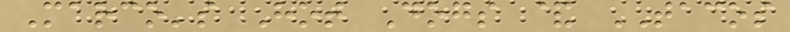Marco's Hot Dogs & TACOS
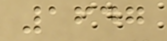1647
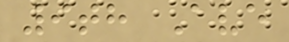9th Ave
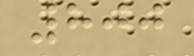800
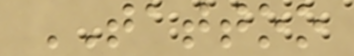TATTOO
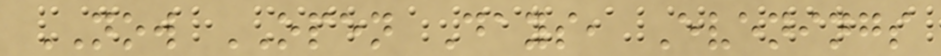NOW OPEN Days, Evenings
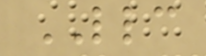LLC
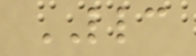LLC
